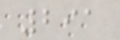291
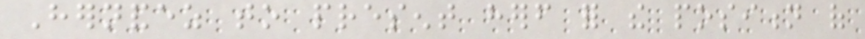Hernandez to present herself for the position of
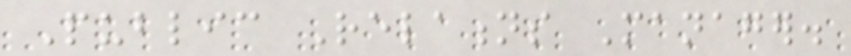Public Relations Manager.
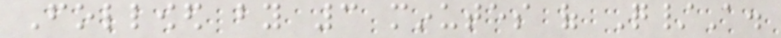Followed by 3 minutes of Q/A.
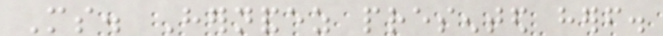Ms. Hernandez presented herself.
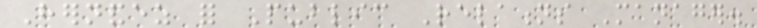Hernandez for Public Relations Manager.
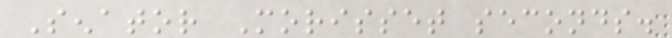Senator Morisset seconds.
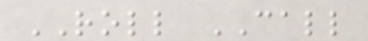ROLL CALL
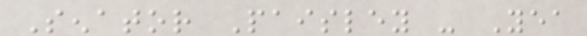Senator Paisley - Yea
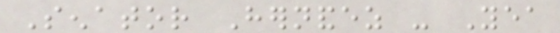Senator Hernandez - Yea
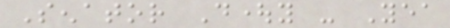Senator Doughty - Yea
